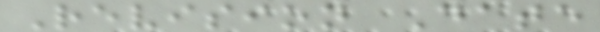Revision Date
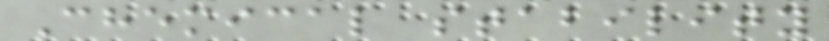Chemical stability
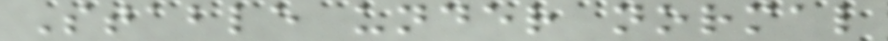Stable under normal
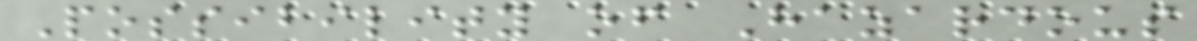Possibility of Hazardous
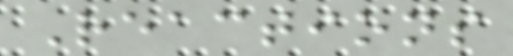Reactions
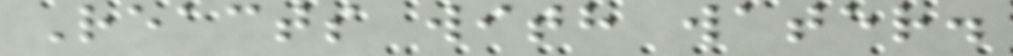Reacts with water.
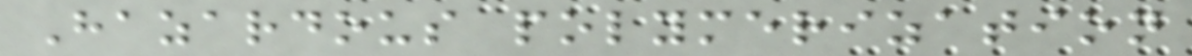Hazardous polymerization
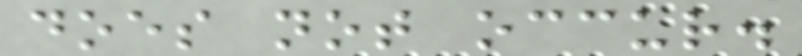does not occur.
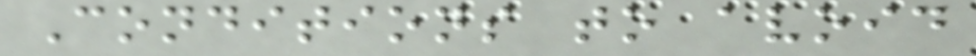Conditions to avoid
